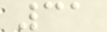31
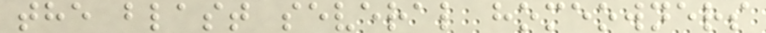the blast several homeowners
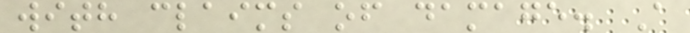with claims of damage. A
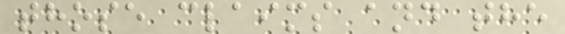those claims and the
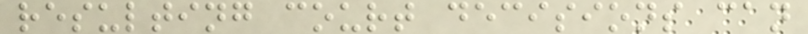resulting court decisions can
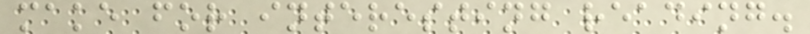make for interesting reading.
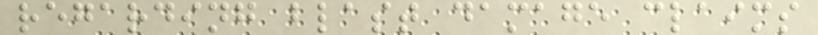regarding blast damage claims
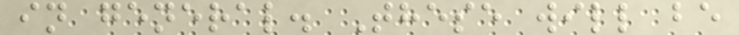in general. These will be
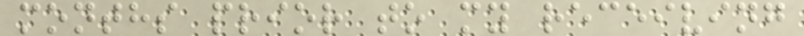months prior to my receiving
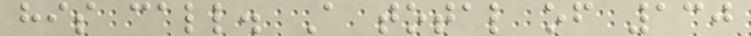his call. A total of 130
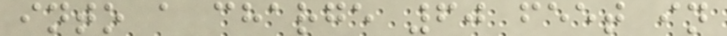into a charge 60 feet in
